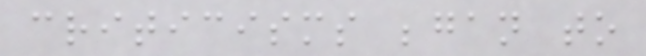criticisms began to
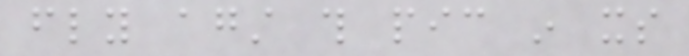fly against this pic in its
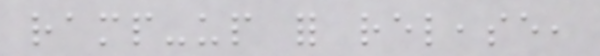ramp-up for release,
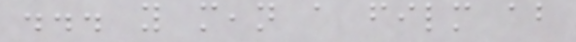... you mean a film about
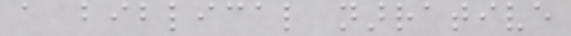a biblical narrative
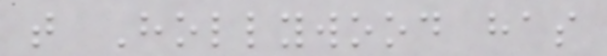that Hollywood has
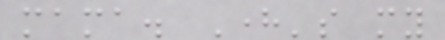mama. Here's my
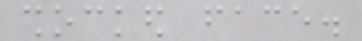shocked face.
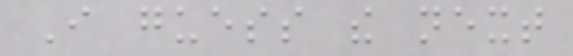I guess the next
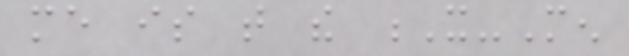me is that the X-Men
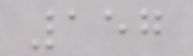157
